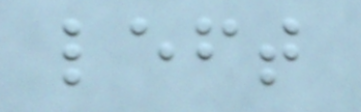left
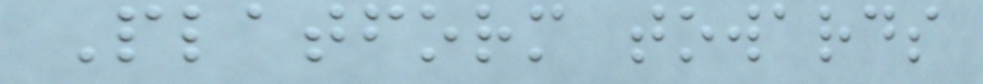Platform towards
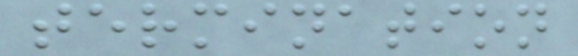termination
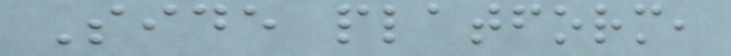Side platform,
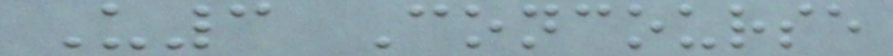U3 Concourse
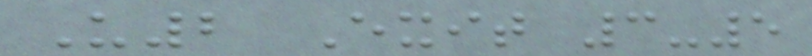U2 Exit 3-5
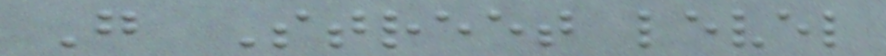G Street level
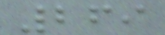269
